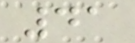41
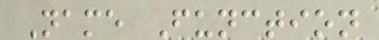Name Function
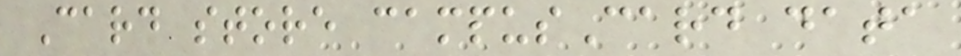Card store campusCard data
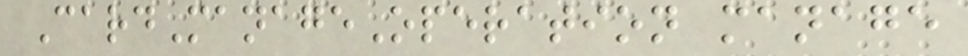CardManageOperation manage
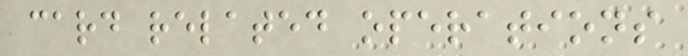card related operations
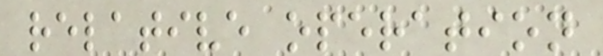relative operation
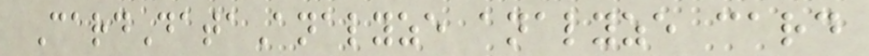CardDataAnalyze analyze card
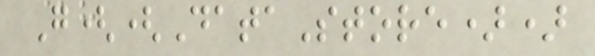G((DataStore))
